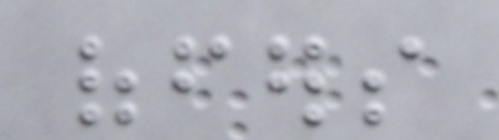offers
